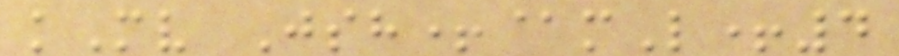kMv Jsh+@mL+4
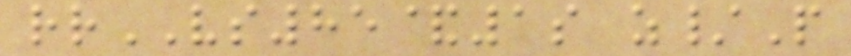rrVS85&1s z/P
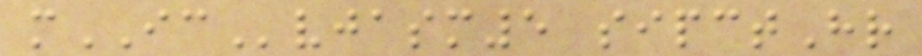mICvjasm5 sipctHr
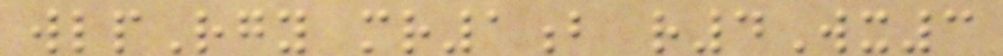wlpRgy mr1b r4Wx3
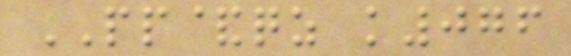PP&qz k076
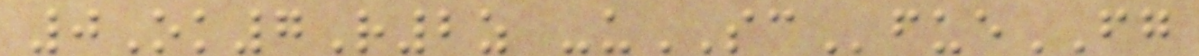0Ok7R2z -uSCfueFG
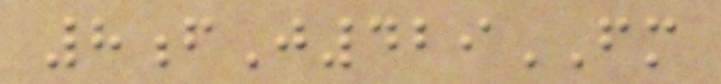8fJ429FM
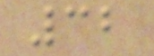32
